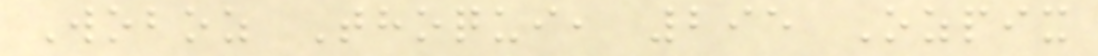Woboz Thoqui, 295 Ozpix
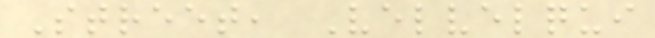Street, Velvelqui
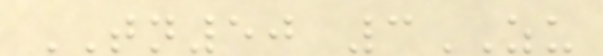TN50 3ZU
